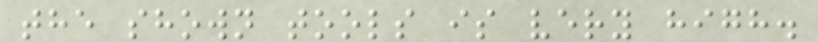the shown tools is very high.
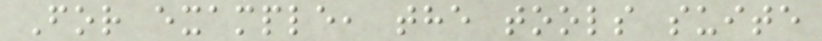For example, the tools suite
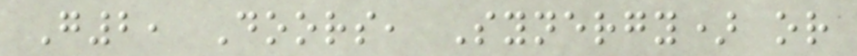G2, Doors, Synergy) or
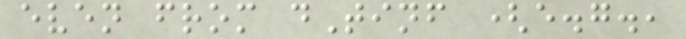even from dTinf (e.g.,
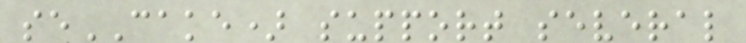seCAKE) support several
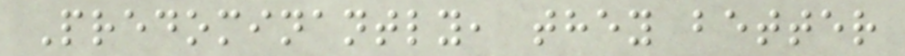Predominantly, they better
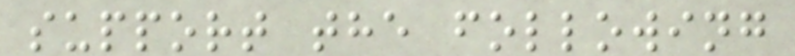support the following
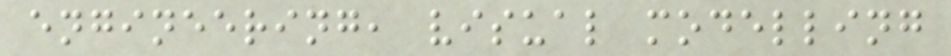engineering, visual modelling
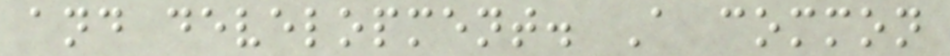and development. A common
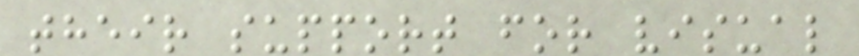their support for visual
